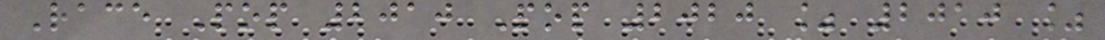Race Pop 2010 Pop 2020 % 2010 %
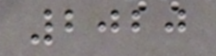2020
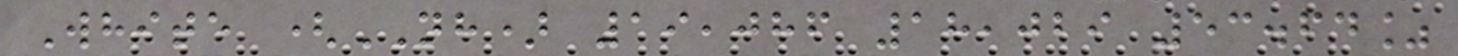White (NH) 19,086 18,029 53.64%
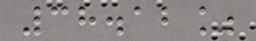38.12%
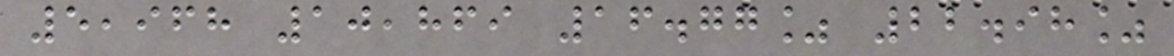5,968 10,869 16.77% 22.98%
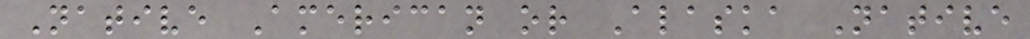Native American or Alaska Native
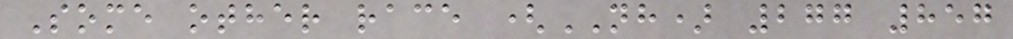Some other race (NH) 277 857
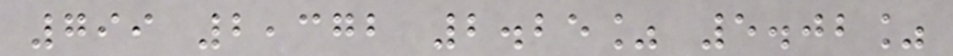799 2,372 2.25% 5.02%
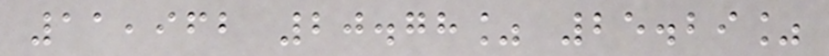11,962 20.78% 25.29%
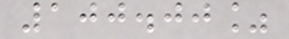100.00%
